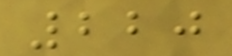220
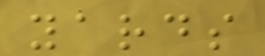yards
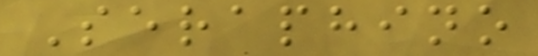Seraphino
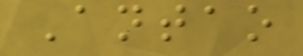Antao
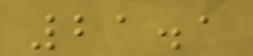21.1
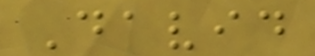David
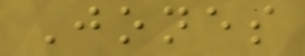Jones
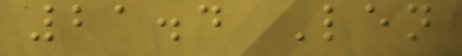21.4 Len
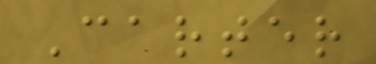Carter
